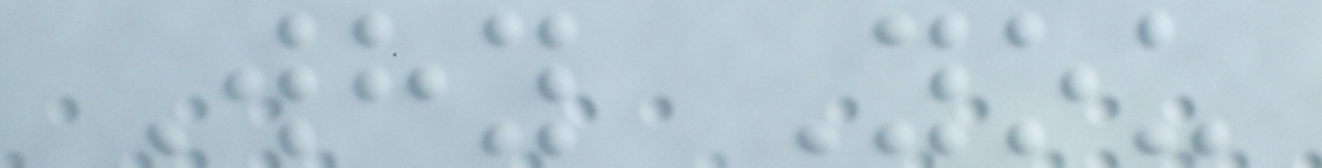Why You
